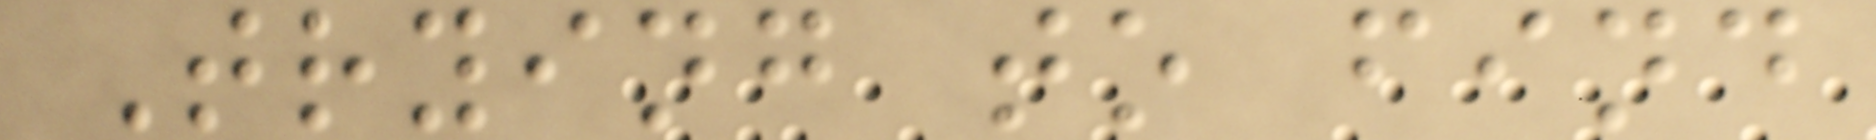Trying to find
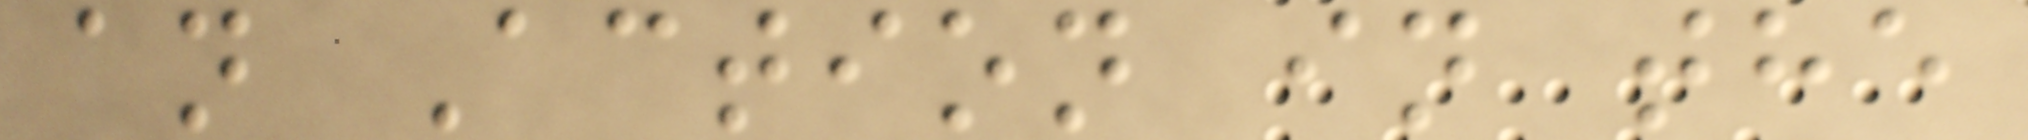an Action in the
